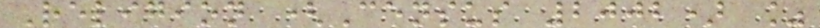Religion (Census 2002) %
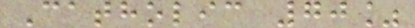Catholic 70%
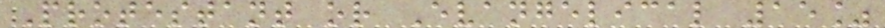Protestant or Evangelical 15%
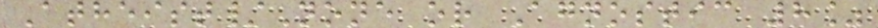Atheist/None or Agnostic 8%
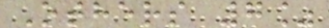Others 7%
